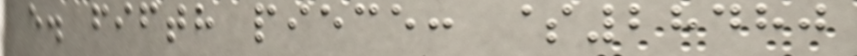e. fifth piece: $28480
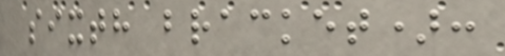sixth bracket):
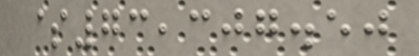$73,307.50
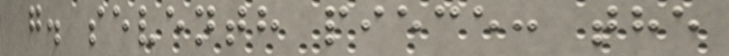g. seventh piece: the
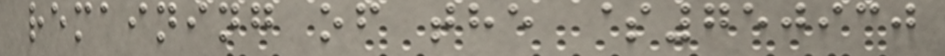remaining of the $750930
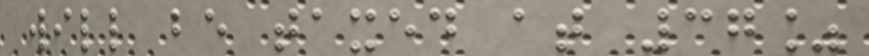will be taxed at 37%
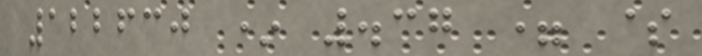122630 * .37 = $
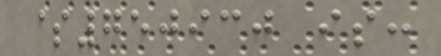$750930 is:
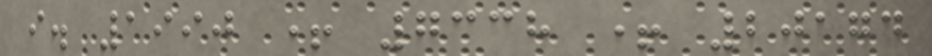i. 1990 + 7338 + 20174
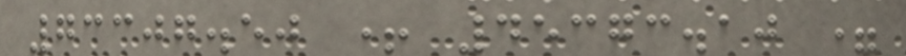73307.50 + 45373.10 =
